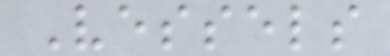Vessels
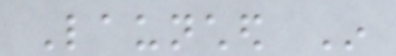Launched In
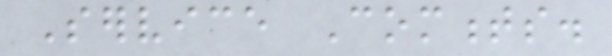Service Comments.
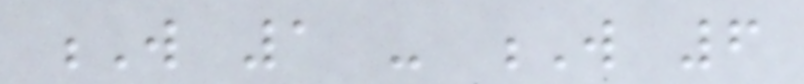W 1 - W 6
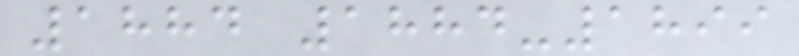1884 1884-1899
